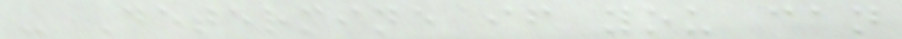- Determine if you can
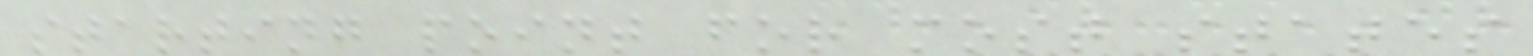starting point for most states
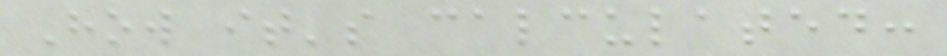How it's calculated:
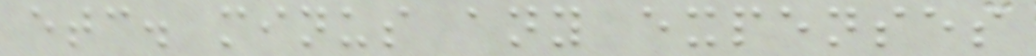etc. minus any expenses
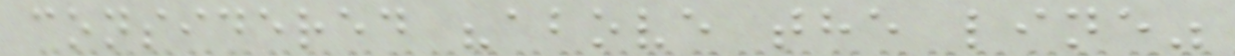considered "above the line"
